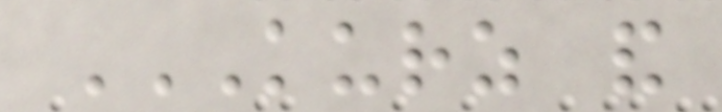KURZ AND
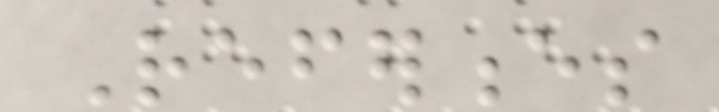References
